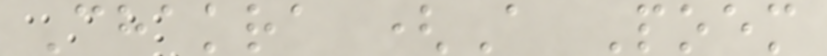Chakra (A Poem
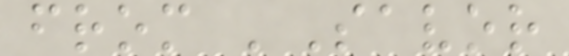from 'Savor
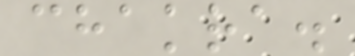chakra.
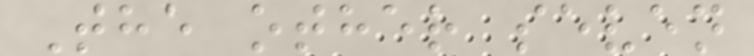The other seven
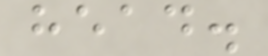head.
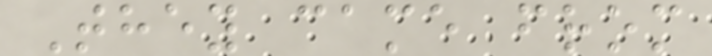They came from
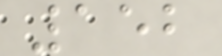152
